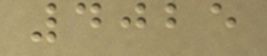4025
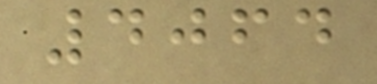4064
